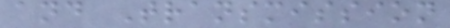and Transmission
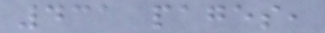431 pages,
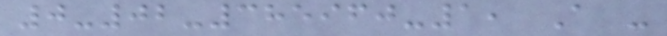0-02-385960-1, A -
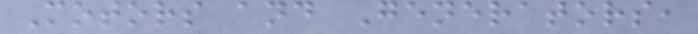Motors and Generators,
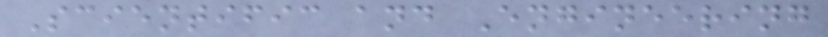Scientific and Engineering
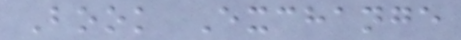Book Exchange
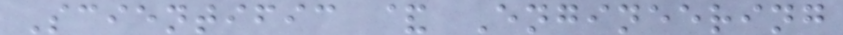Scientific & Engineering
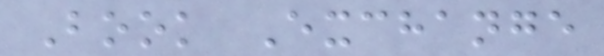Book Exchange
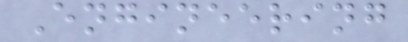Engineering
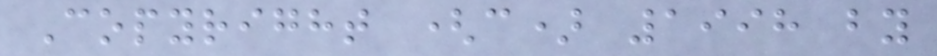Copyright (c) 1998 by
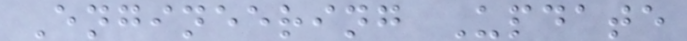Engineering Update
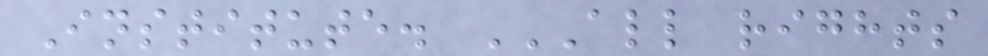Institute. ALL RIGHTS
